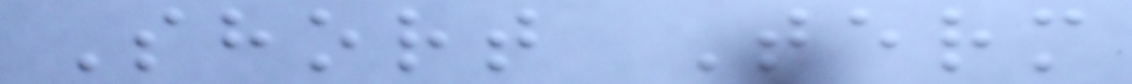Short Term
